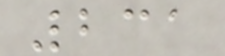231
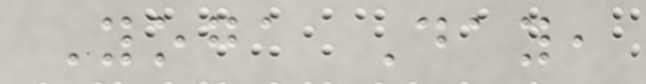Yoga Day,
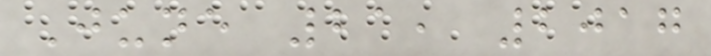June 21, 2017
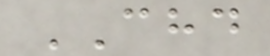CHD
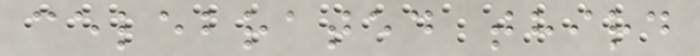celebrated third
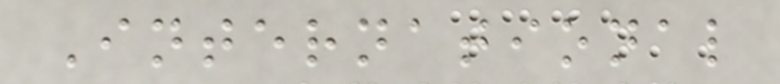International
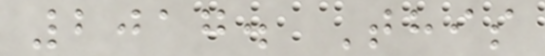2017. This
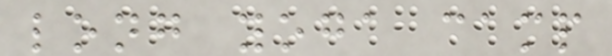long yoga camp
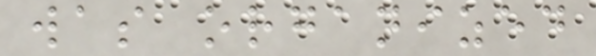was organized
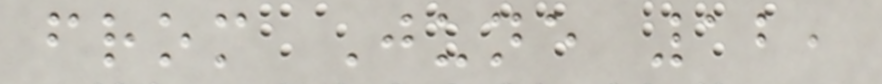from June 12,
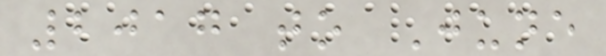2017 to June
